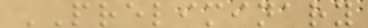PRELIMINARY
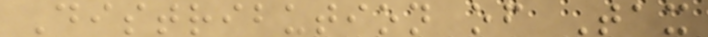Distribution of Tax
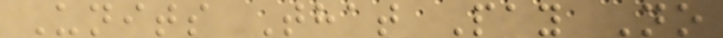Units That Pay No
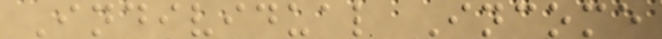Individual Income
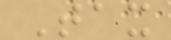Tax
